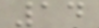14
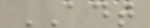ADT
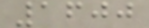1600
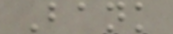Bank
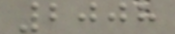2008
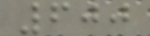600
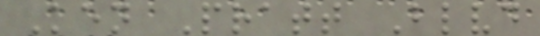Ken Pratt Blvd
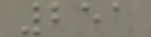251
